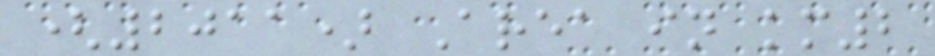(2011) Area in km2
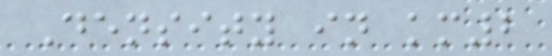Density in km2
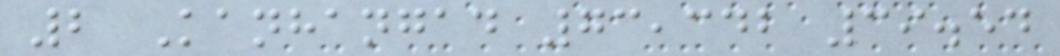2 Kanhangad 73,342 39.54
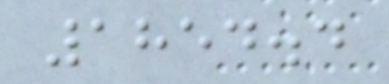1854.4
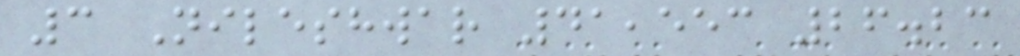3 Nileshwar 41,553 26.23
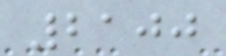2100
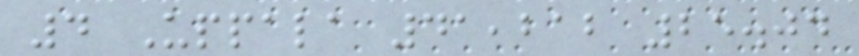4 Uppala 41,212 25.04
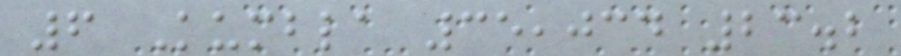6 Kumbla 35,034 23.2
